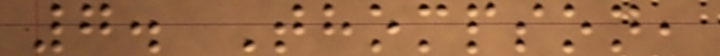7. Thompson,
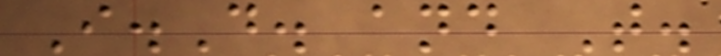I.D. and T.
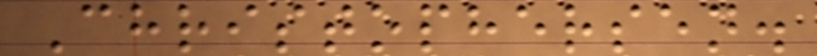Christophersen.
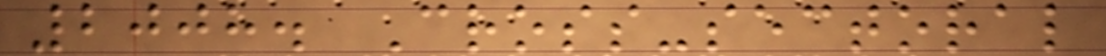2008. Cross-sectoral
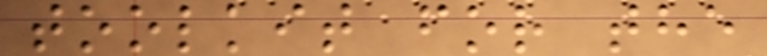toolkit for the
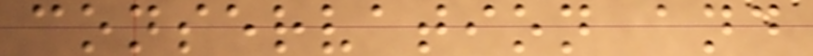conservation and
